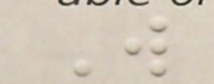W
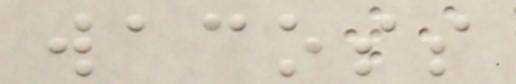wacoss
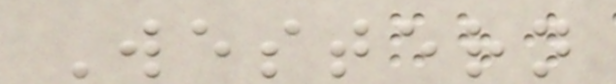Western
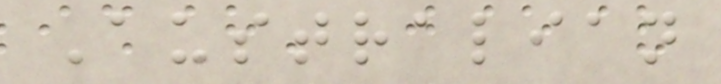Australian
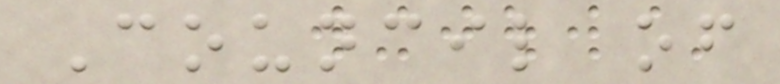Council of
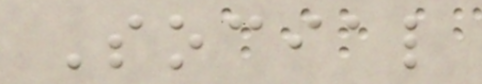Social
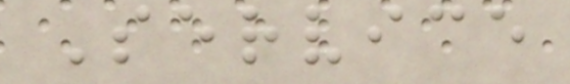Service
